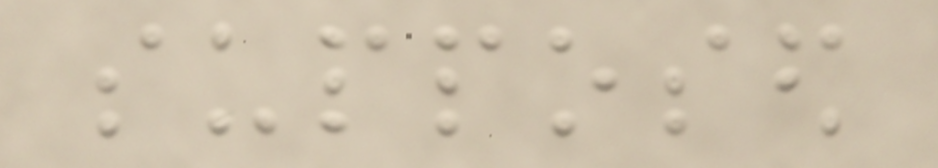supposed
